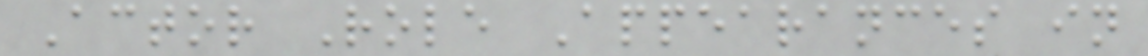Actor Role Appearances in
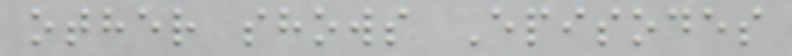other shows Episodes
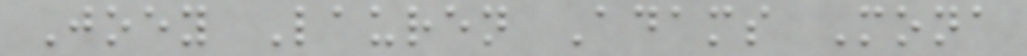Joey Lauren Adams Mona
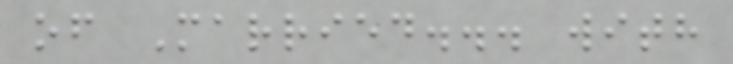of Married... with
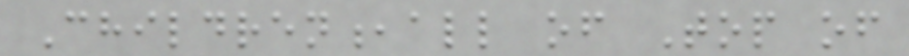Children,all of Top of
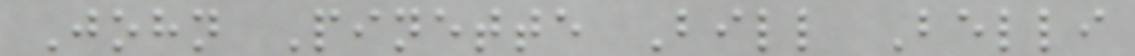John Pinette Bill Belli
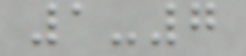1-7
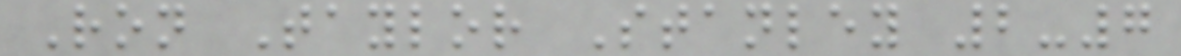Ron Taylor Stanley 2-7
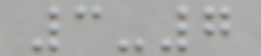3-7
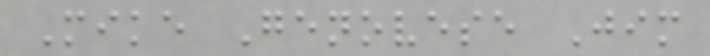Mike Genovese Jim
